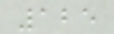125
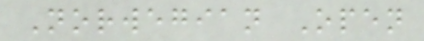Norwegian Open
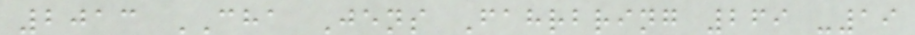2013 CHA Jens Fahrbring 269 -19
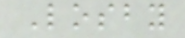Losby
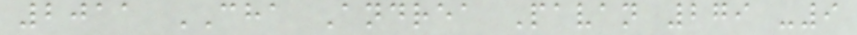2011 CHA Andrea Pavan 279 -9
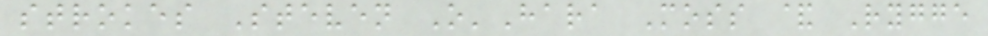strokes Steven O'Hara Moss & Rygge
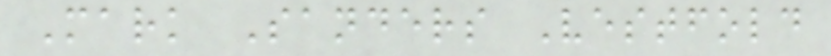Mark Sanders Vestfold
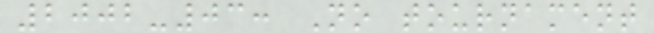2002-03: No tournament
